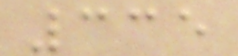335
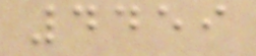4459
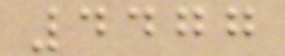4477
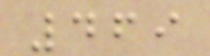469
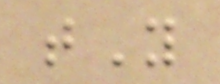tY
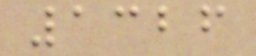1326
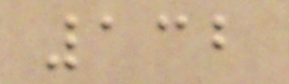132
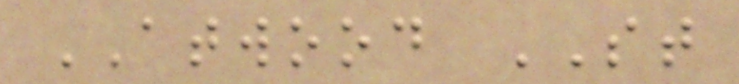ATWOOD ST
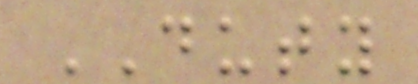DUTY
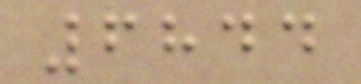6844
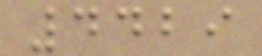4429
